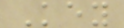Key
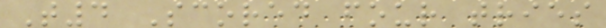T4 Scored four tries
